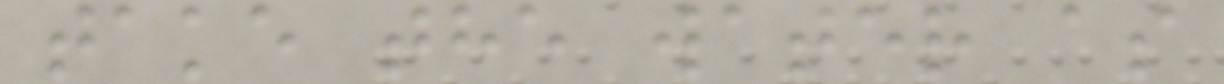take the water as
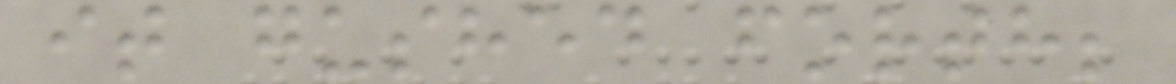it gushed forth;
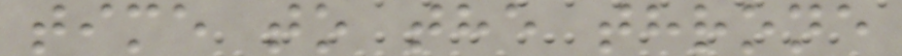time to the throne
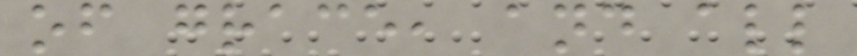of grace, and all
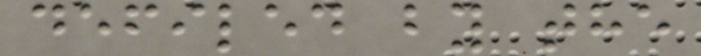defiled by the
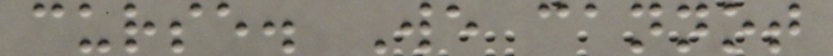curse. We cannot
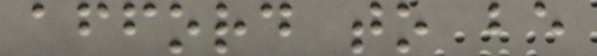afford to be
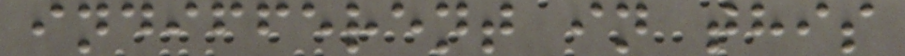indifferent in this
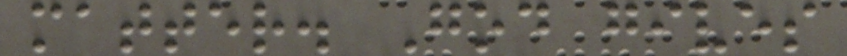matter. God gives
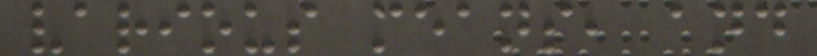various means, and
